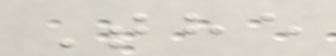The
